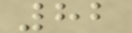82
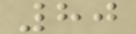80
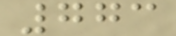773
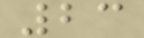23
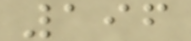196
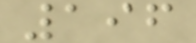196
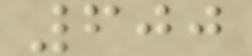600
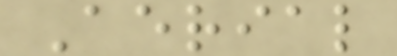Aerial
